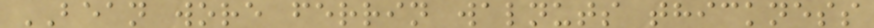BEAN wore ferrin walnuts thickness
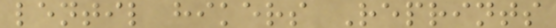lentil hikers Reprints
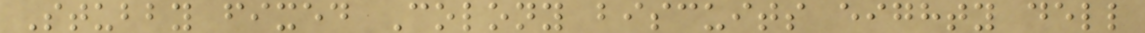Stubby fixed Colony biscuits eighty dell
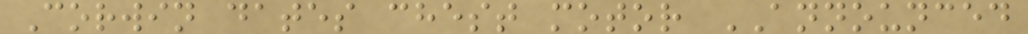Corwin dates chest motor ANNOUNCED
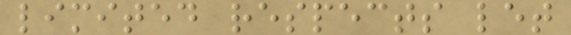limited respects let
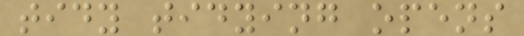tidy tidying opens
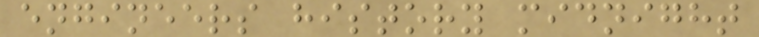engineers history midnight
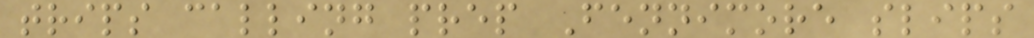trips calling prep Fennimore slips
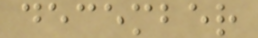december
